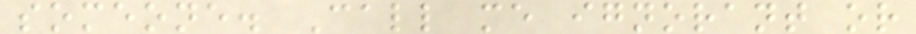someone. Call me ignorant or
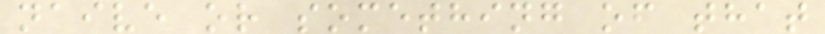naive or something of that
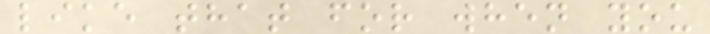like that for when you
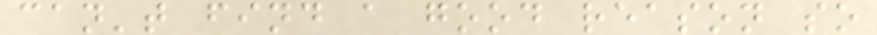can't find a good reason so
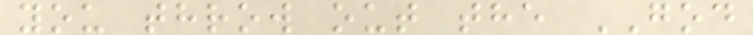you throw out the GOD
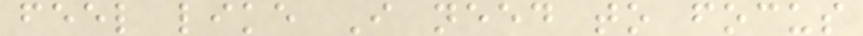feel like I need to focus
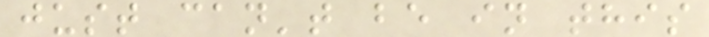just can't be in this
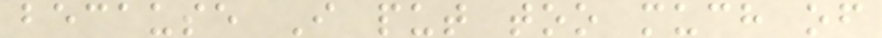because I put too much of
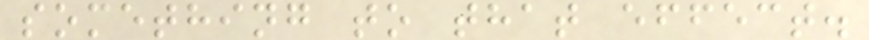something to that effect.
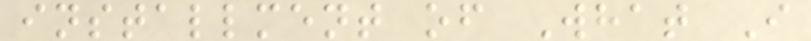installment of What I
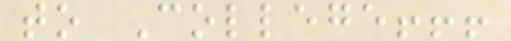to College!!!
